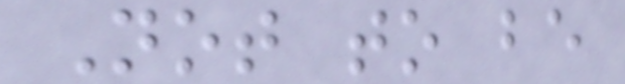Not to be
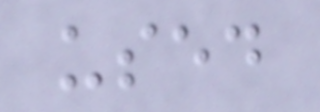used
